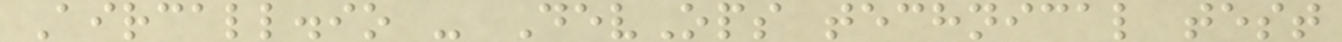Aircall.io - DevOps technical test
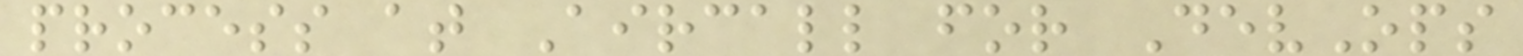process at Aircall for DevOps
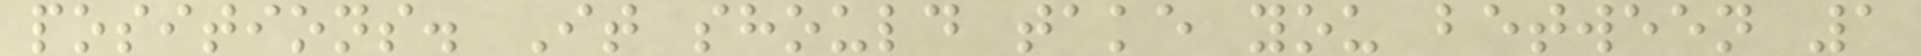positions. It should take you between 1
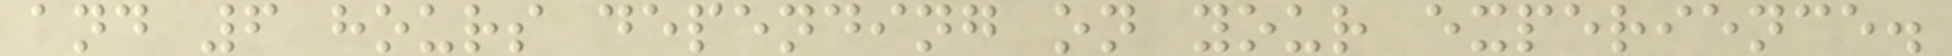and 6 hours depending on your experience.
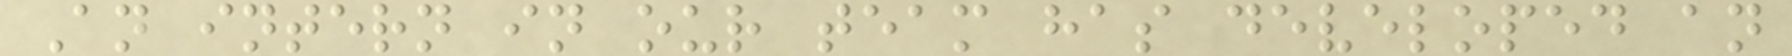An intern in our team has developed an
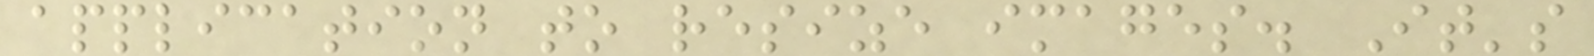application to resize images. It's
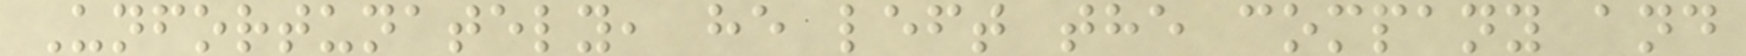Unfortunately, he left the company and
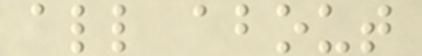all about
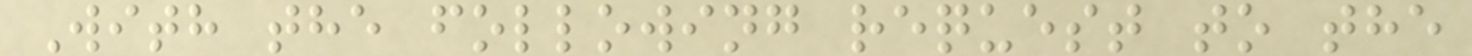With the following request to the
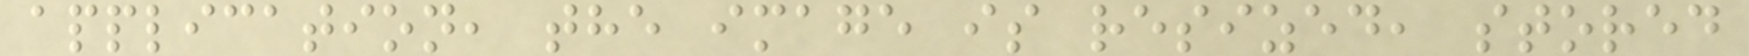application, the image is resized, stored
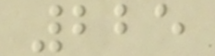225
